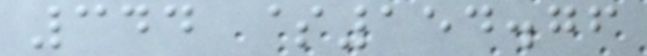344 $154.76
